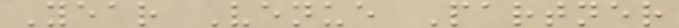Year Venue Partner
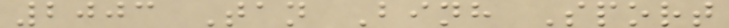2003 Tan Binh Sport
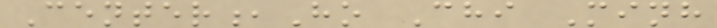Center,Ho Chi Minh
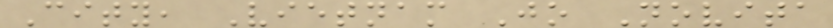City, Vietnam Jo Novita
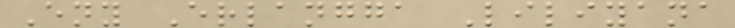Eny Erlangga Liliyana
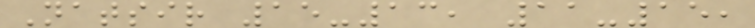Natsir 15-13, 11-15,
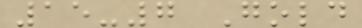15-7 Gold
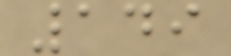149
